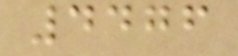4476
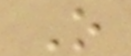O
